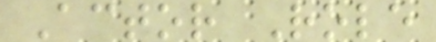Actor Role
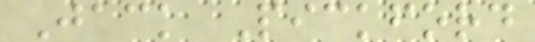Jack Pickford
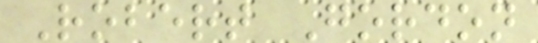Robert Gordon
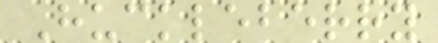Huckleberry
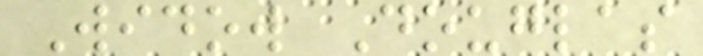Widow Douglas
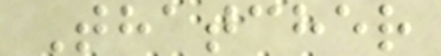Thatcher
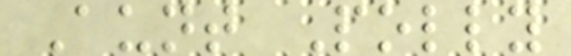Aunt Polly
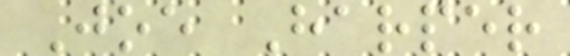Joe Harper
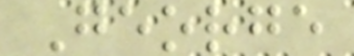George
